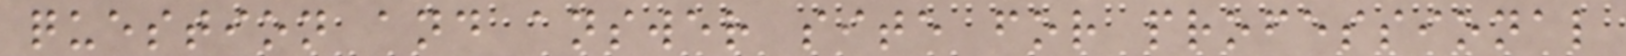question and answer site for professional
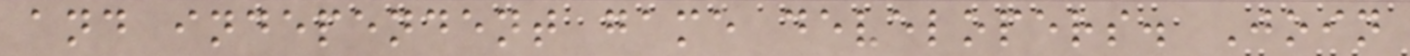and independent game developers. Join
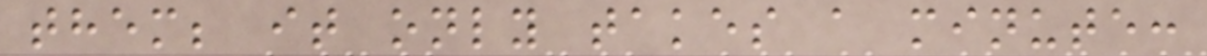them; it only takes a minute:
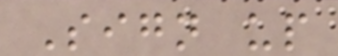Sign up
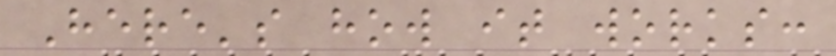Here's how it works:
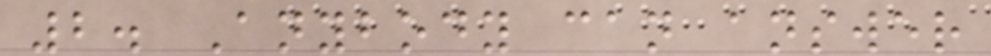2. Anybody can answer
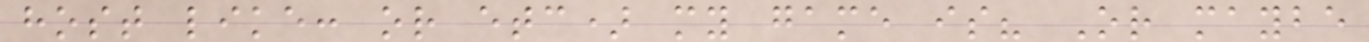host like: or etc) my game is? Or maybe
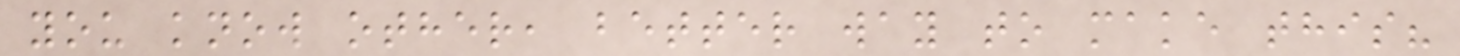you know other, better way to make this?
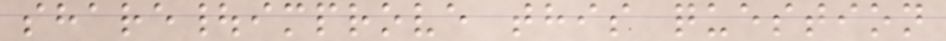share|improve this question
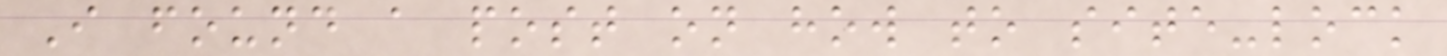I found a post on how to site-lock
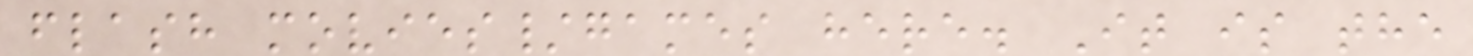flash movies/games here. It is the
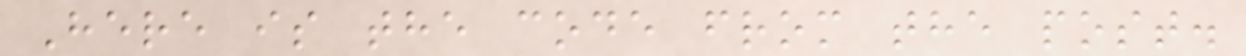Here is the code from the post.
